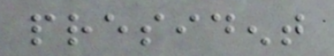president
